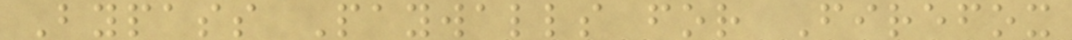Bypass Paywalls for Firefox
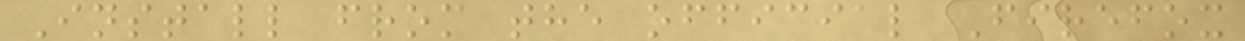Install from the official Firefox
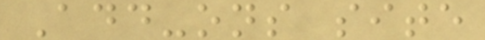Add-ons site
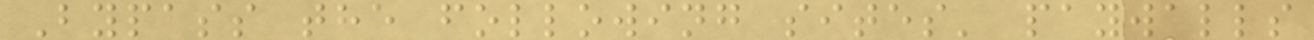Bypass the following sites' paywalls
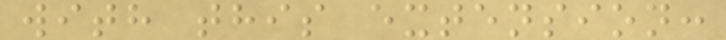with this extension:
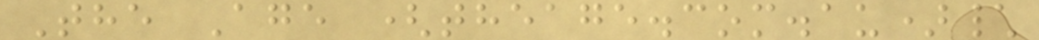The Age (theage.com.au)\
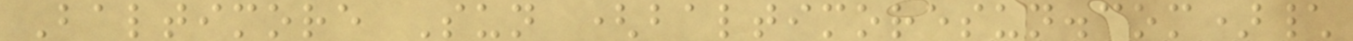Baltimore Sun (baltimoresun.com)\
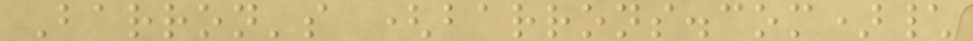Barron's (barrons.com)\
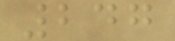247
